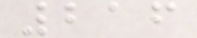216
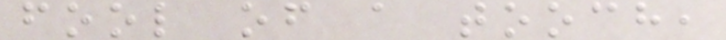fool of a tooch,
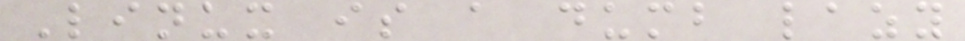Linux is a dumb lazy
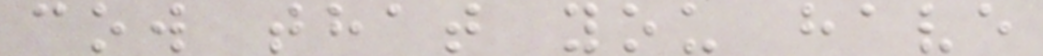cow that you have
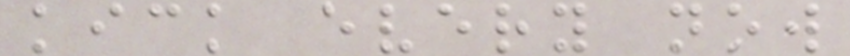kick every now
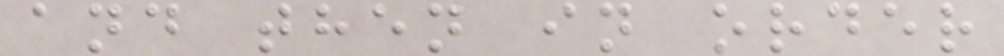and then in order
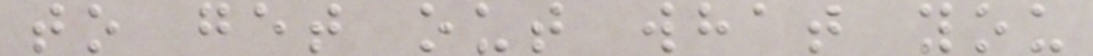to get out what you
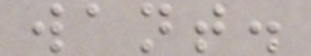want.
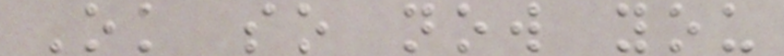Ok so now you
